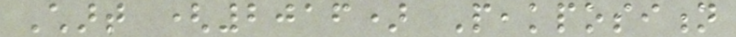Chart (2016) Peakposition
